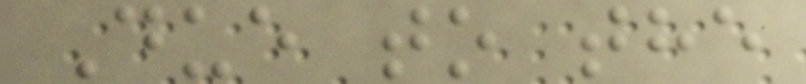Due to the
